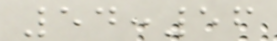54:56
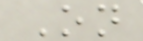On
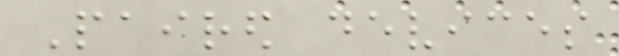Paired devices
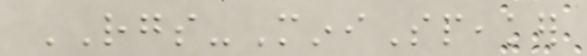RGS-MiniSpeaker
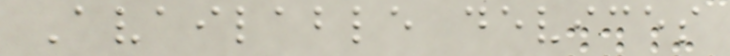Available devices
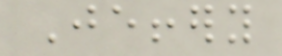Jeffery
